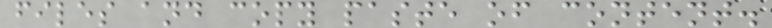files and copy paste of content.
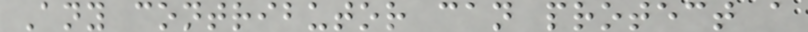Any contributor can protect a
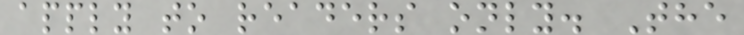apply to readers only. The
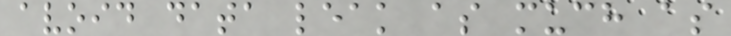avoid data leak as much as
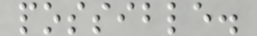possible.
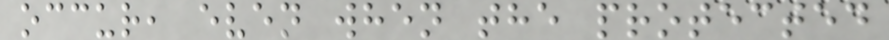occur, even when the protected
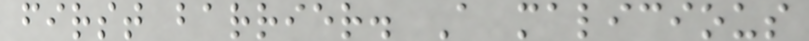first barrier. A malicious
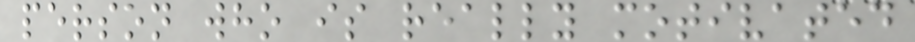person who is really motivated
